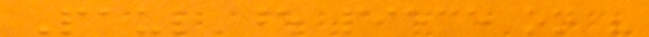Paul whose piece on his
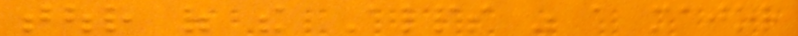tour of the Alps was a major
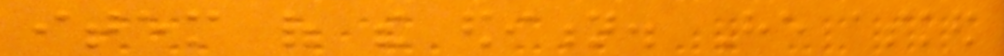item of the edition. He asked
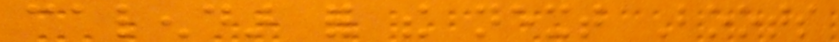calendar for the next Boots
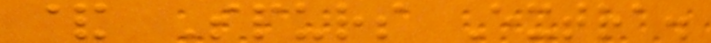& Spurs Extra.
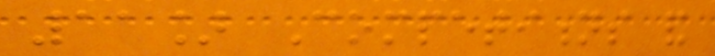11] Competitions and
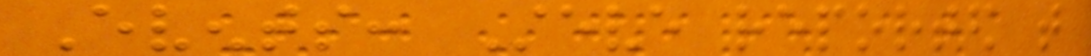Events: Steve reported that
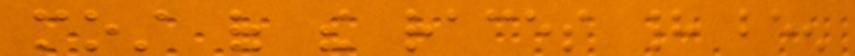most of the races had been
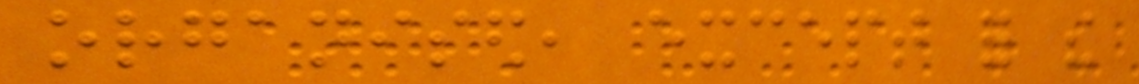organised, except for the
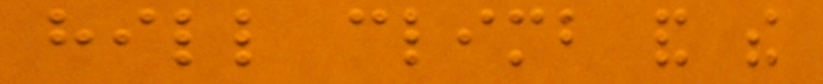hill climb and the
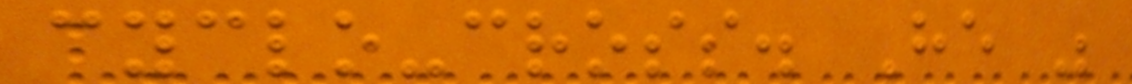cyclo-cross. He was
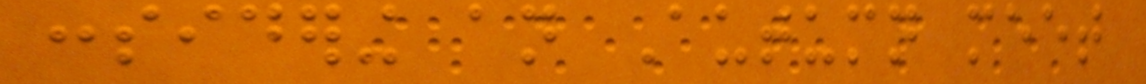considering an Autumn meet
